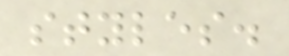styles.
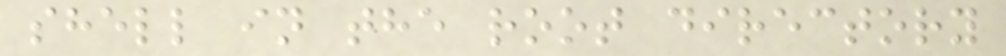shell in the root directory
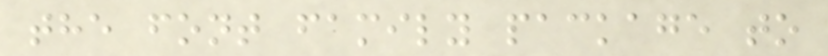the font family package to
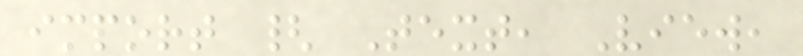import { Text, View,
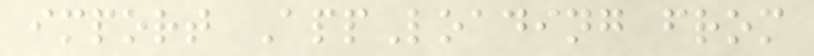import AppLoading from
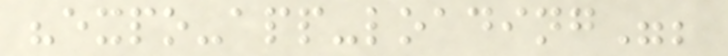"expo-app-loading";
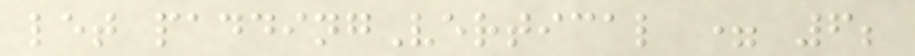let paddingVertical = 6;
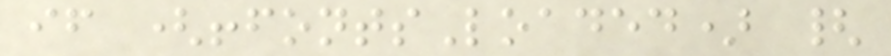if (!fontsLoaded) {
